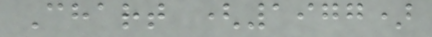Chart (1977)
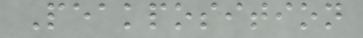Peakposition
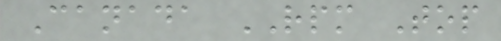Canada RPM Top
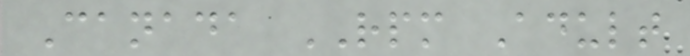Canada RPM Adult
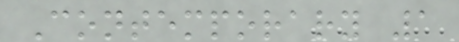Contemporary 1
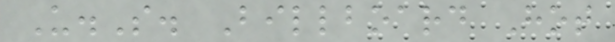U.S. Billboard Hot
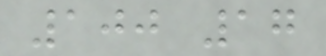100 17
